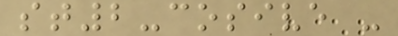st2-cosive -
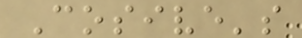Cosive's
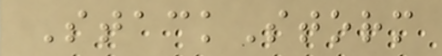StackStorm
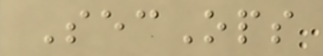SecOps
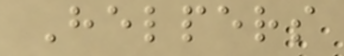Helpers
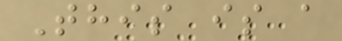This is a
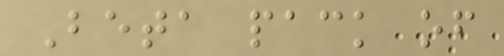Beta pack of
